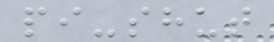pi-shut
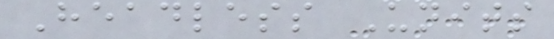Headless Units
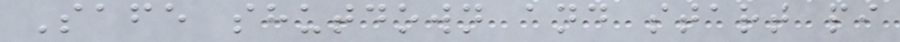Safe shutdown and start pi
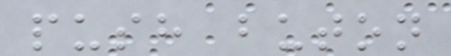push buton
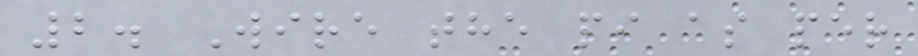2. Wire the pi as per
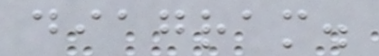diagram.
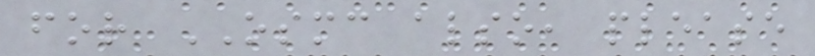for OSMC also, please
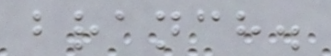branch.
